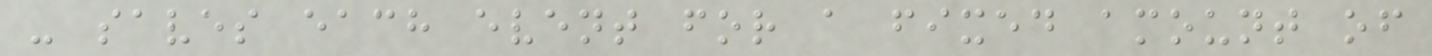- saves each event for a fixed amount of
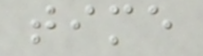time
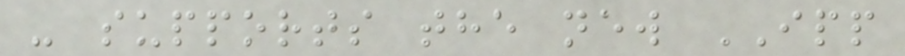- supports the new IPP
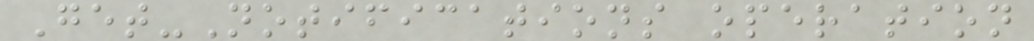Get-Notifications operation
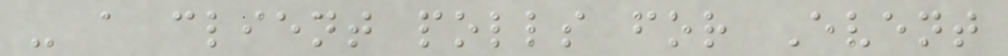- a client polls for Event
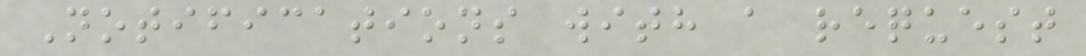Notifications with a request
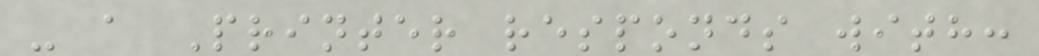- a Printer responds with:
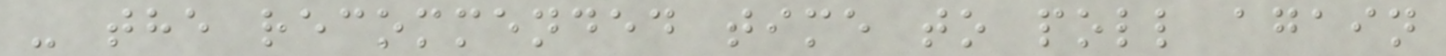- the recommended time to poll again
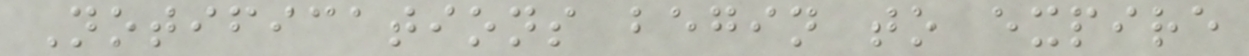Notifications begin to expire
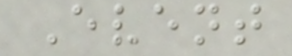Event
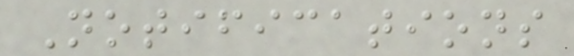Notifications
